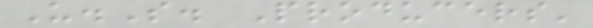U.S. Producers'
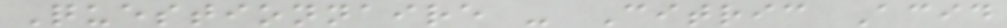Questionnaire - Citric Acid
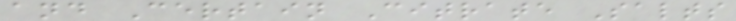and Certain Citrate Salts
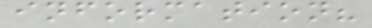information?
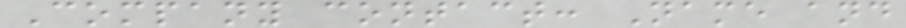Company contact: Name and
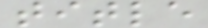title
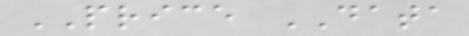PRICE DATA
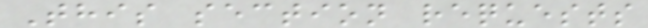This section requests
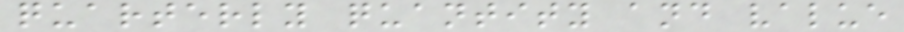quarterly quantity and value
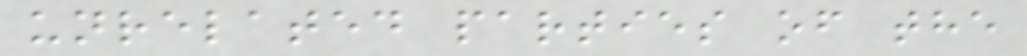unrelated parties of the
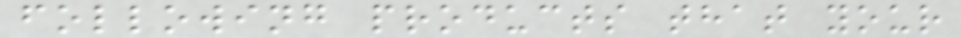following products that your
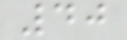40
